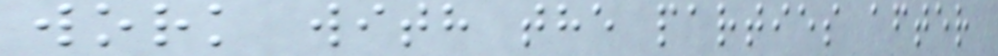work with the parties after
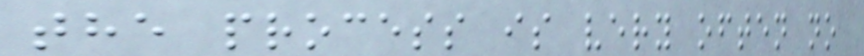the process is very often no
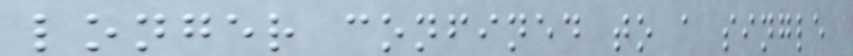longer confined to a single
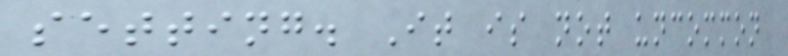setting. It is not uncommon
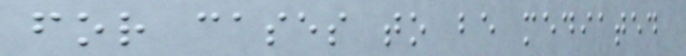for cases to be mediated
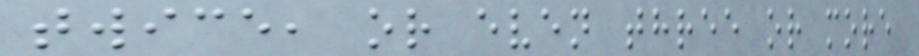twice, or even three or more
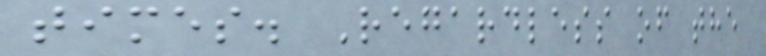times. Regardless of the
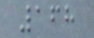168
